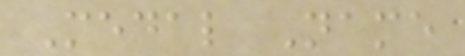Medal Name
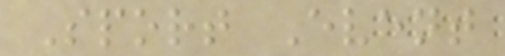Sport Event
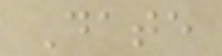Date
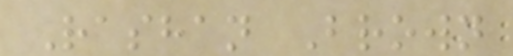Rashan Brown
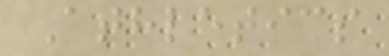Athletics
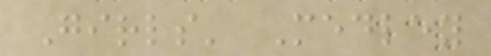Girls' Medley
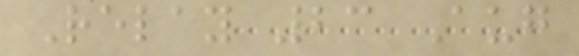Relay 23 Aug
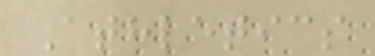Athletics
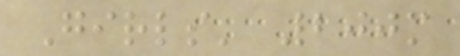Girls' 200m
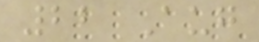22 Aug
